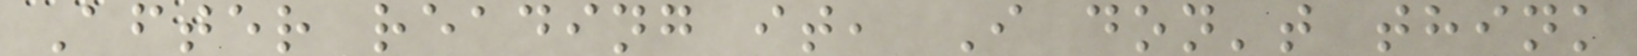After reading it, I don't think
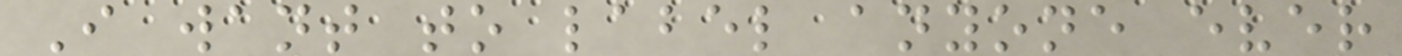I want to label anyone ever
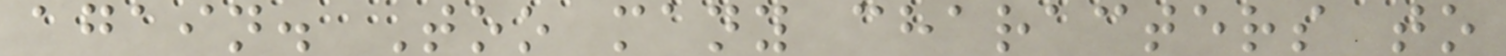again. Too many characters to
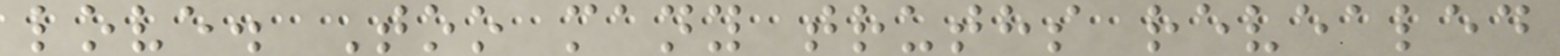love. Too many truths revealed
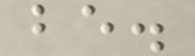be.
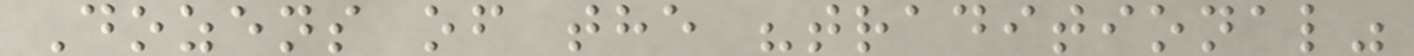Dozens of the "traditional"
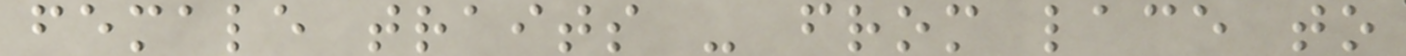female traits - from lace to
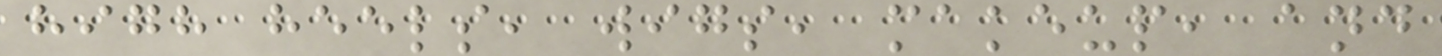high heels, wigs, makeup, and
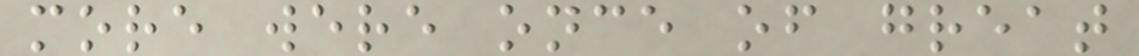more were once of great
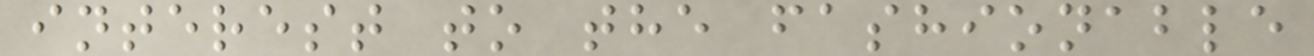interest to the fashionable
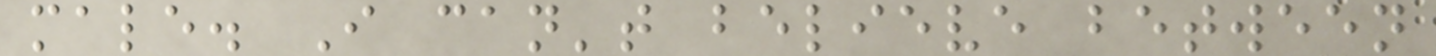male. I can't believe between
